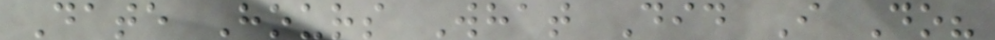Date Hours What Did I Do?
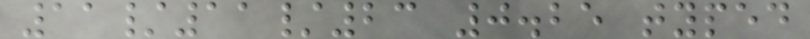11/11/23 0.25 typed
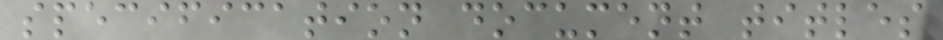specification document titles
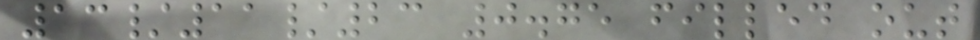13/11/23 0.75 filled out
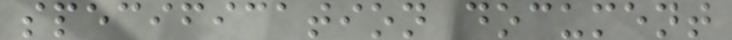specification document
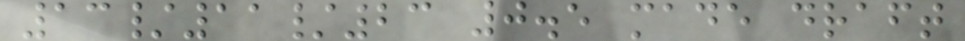13/11/23 0.5 made draft
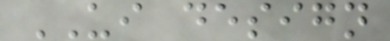UI design
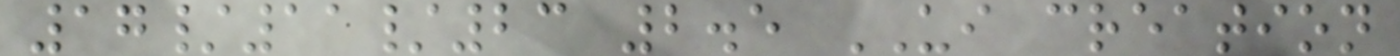17/11/23 2.5 UI creation
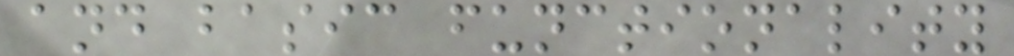and basic functionality
